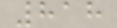818
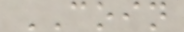COIN
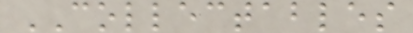COLLECTABLES
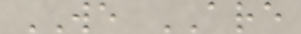WE ARE
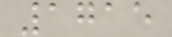1715
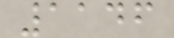1146
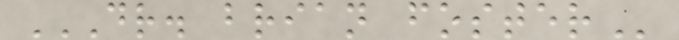DR. BRIAN FOSTER
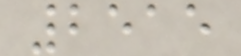2515
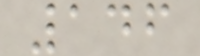146
